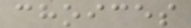choices
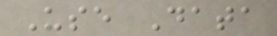Use Data
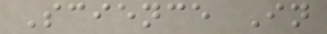Science In
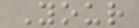Your
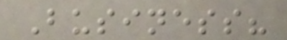Business?
